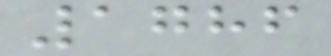1786
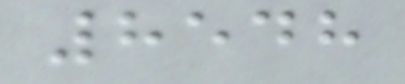8548
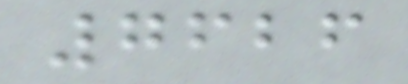7626
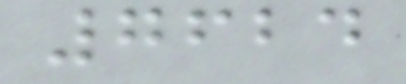7624
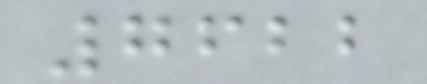7622
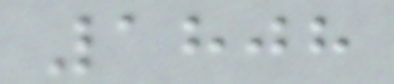1808
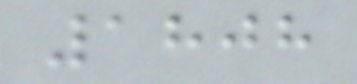1808
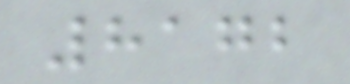8172
